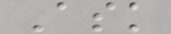Ask
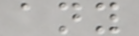any
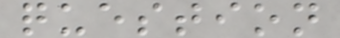question
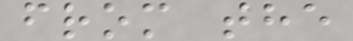from the
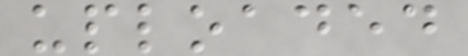uploaded
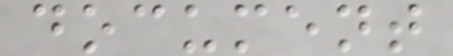document
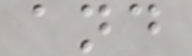and
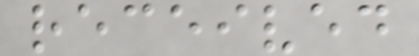received
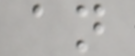an
